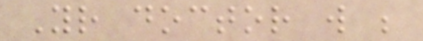Your doctor will be
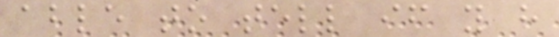able to tell if you have
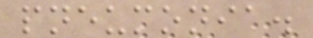pneumonia.
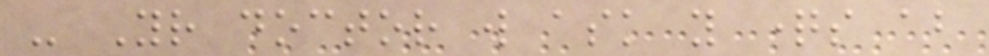- Your doctor will ask you questions about
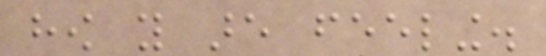how you are feeling.
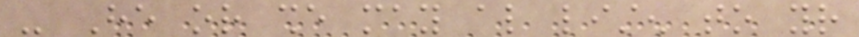- He or she may also listen to your
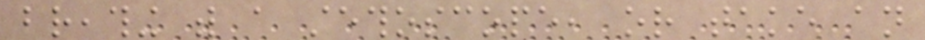breathing with a stethoscope, or take an
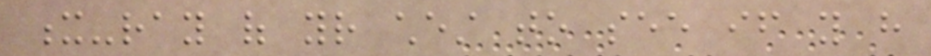x-ray of your chest to see if you have
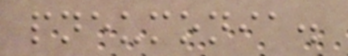pneumonia.
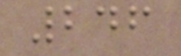246
